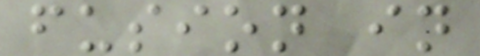fusion in
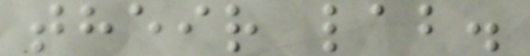their lab.
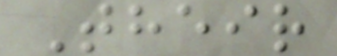Their
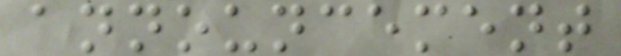announcement
